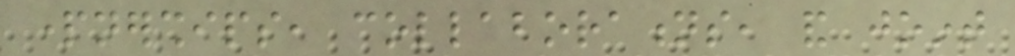partnerships, collaborations, and joint
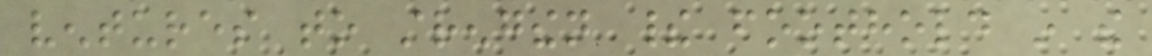ventures to strengthen their foothold in the
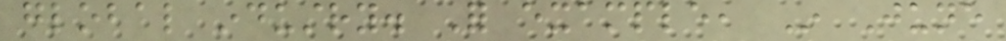global industry. For example, In June
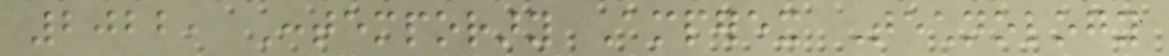2022, Contemporary Amperex Technology
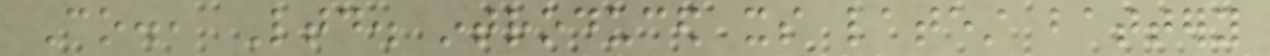Co., Ltd. introduced its latest battery
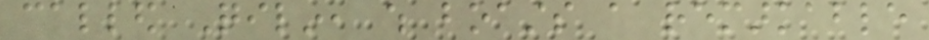called Qilin, which boasts a remarkable
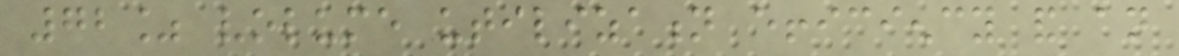72% volume utilization efficiency and an
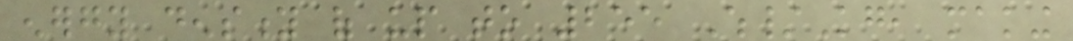energy density of up to 255 Wh/Kg, making
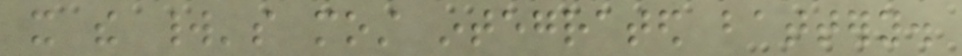it the world's most integrated battery.
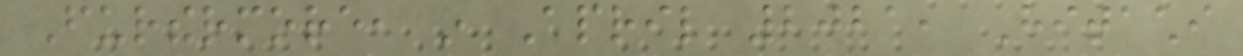Furthermore, in April 2021, Hitachi
